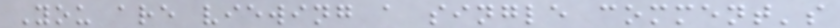You are viewing a single comment's
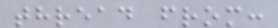thread from:
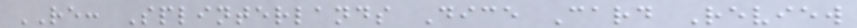RE: Splinterlands Dice Card Review
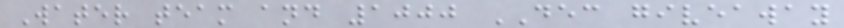Water team and 1000 DEC giveaway
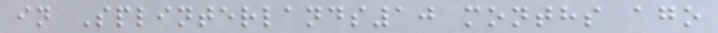in Splinterlands10 months ago
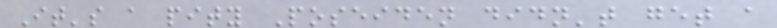It's a pity Poseiden didn't get a
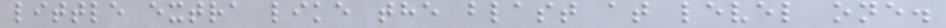little extra like the blast at level one.
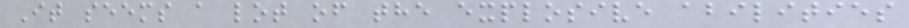It seems a lot of the explosive abilities
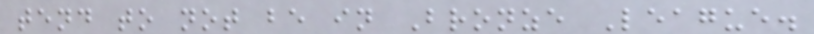tend to not be in Bronze League.
